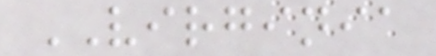VIRGINIA
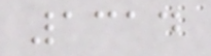1314
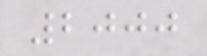2000
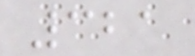321
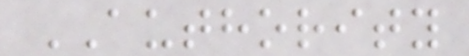AUTHORITY
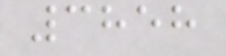3858
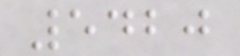5420
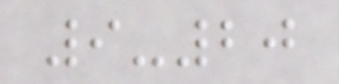9-20
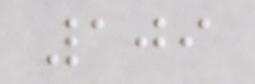109
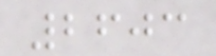2603
